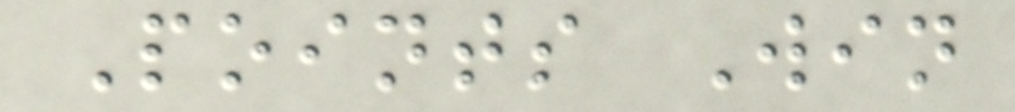Points Win
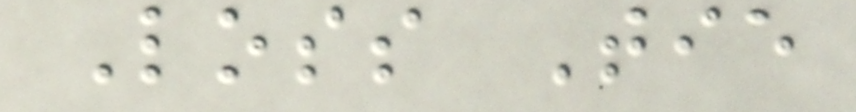Loss Tie
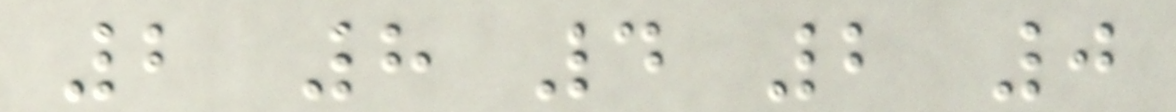2 8 4 2 0
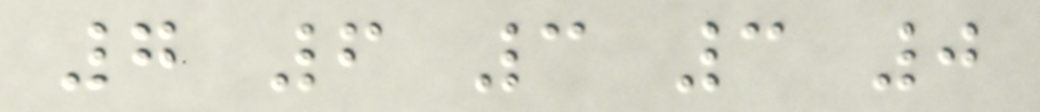7 6 3 3 0
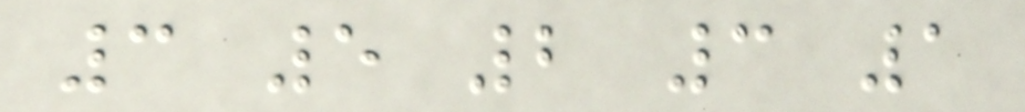3 5 2 3 1
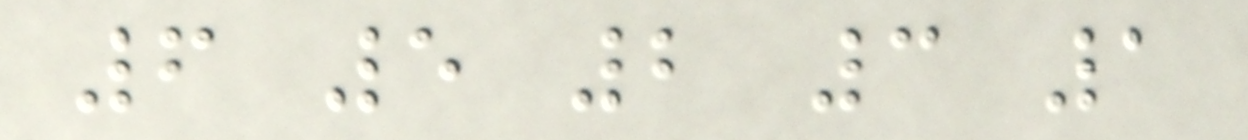6 5 2 3 1
